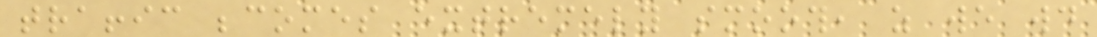traffic becomes extremely smooth, as we would
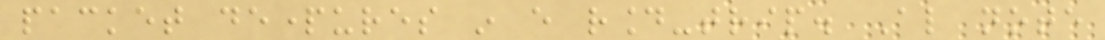packet departures in every round-trip. Also note
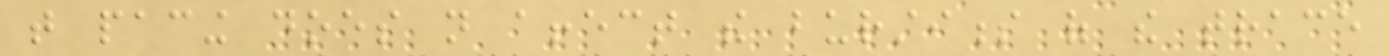that pacing does not affect the burstiness of the trace
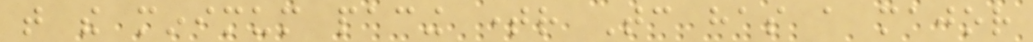that the minimum pacing timer Tc has a major
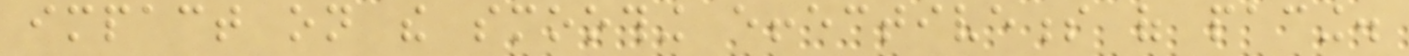impact on the smoothing effectiveness of pacing.
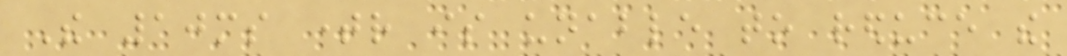The 10ms timer is unable to reduce the
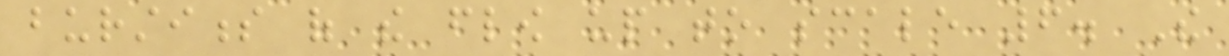burstiness of the flow up to scale 6. The
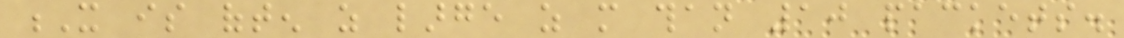X is often as large as more than 10 packets.
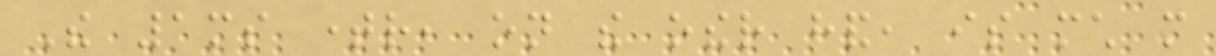The 1ms timer, on the other hand, is much more
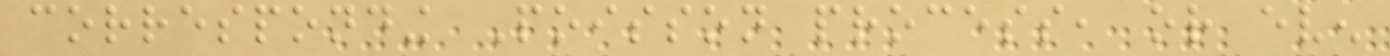corresponding Poisson process, or even
